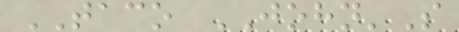TACO JOHN'S
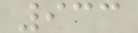933
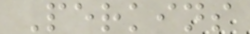Perkins
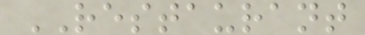RESTAURANT
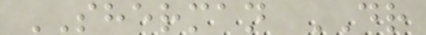SHERMAN DR
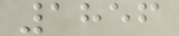1856
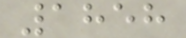1858
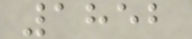1852
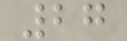27
